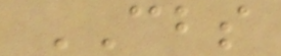CBS
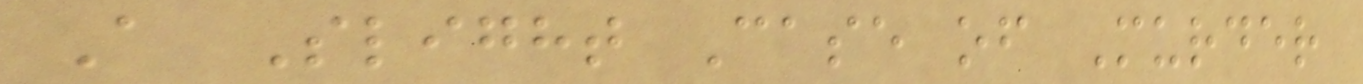A Slight Case of Murder
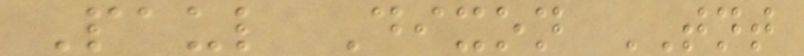Paul Dixon TNT
